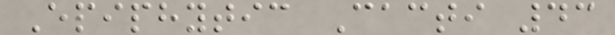Epiphytic Cacti 43
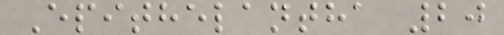Epithelantha 20
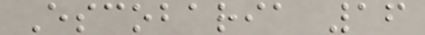Escobaria 16
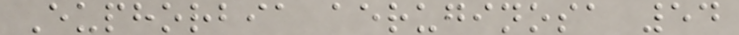Euphorbia aeruginosa 54
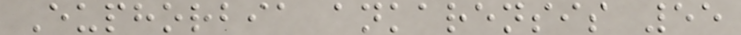Euphorbia ankarensis 55
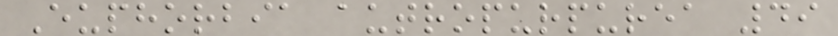Euphorbia autropurpurea 49
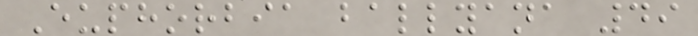Euphorbia ballyana 49
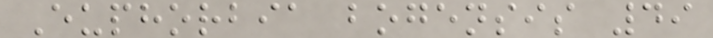Euphorbia bogensis 49
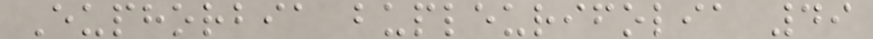Euphorbia bupleurifolia 49
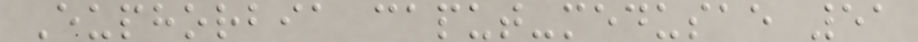Euphorbia caput-medusae 51
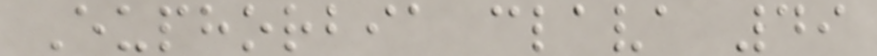Euphorbia clava 49
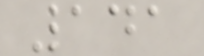141
